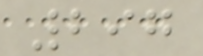297
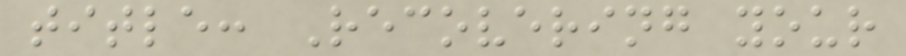title: Recovering your
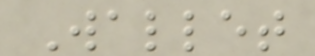Wallet
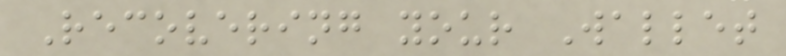Recovering your Wallet
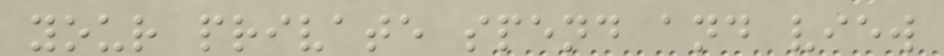your private spend and view
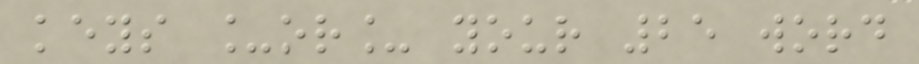keys _or_ your 25 word
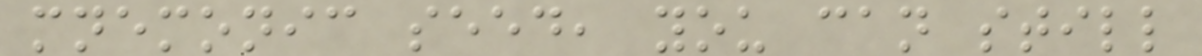mnemonic seed, you can still
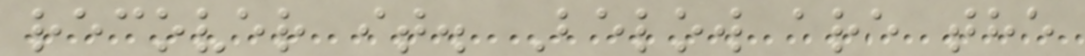recover it. Below are the
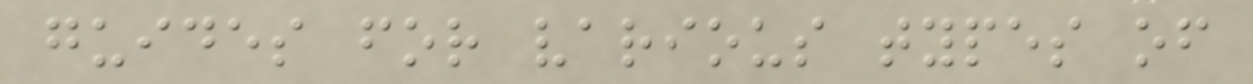guides for various types of
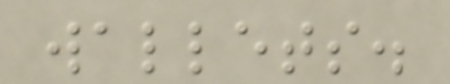wallets.
